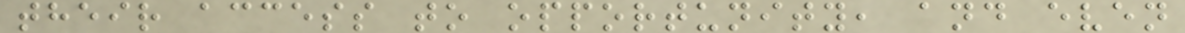their access to opportunity, and even
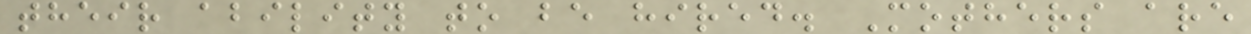their ability to be hired. Mothers are
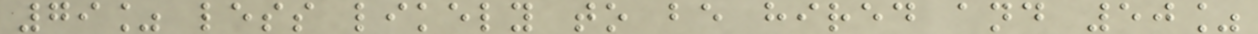79% less likely to be hired and 50%
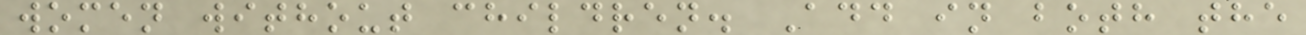women without children. Add in both the
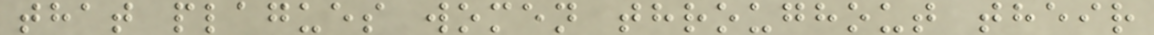that plagues women throughout their
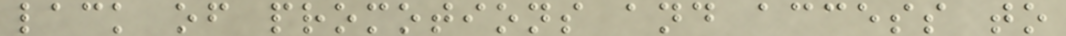lack of promotions and access to
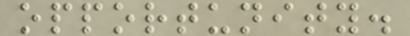opportunity.
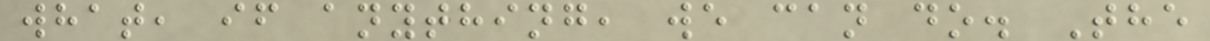what, if anything, we can do. The
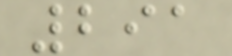291
